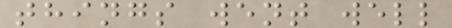things went well
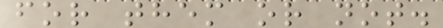for them or not.
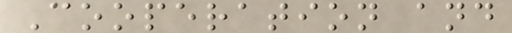Cooperation and
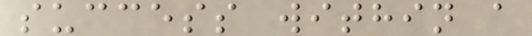success within a
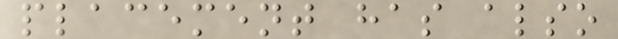placement has also
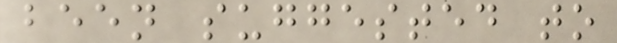been suggested to
